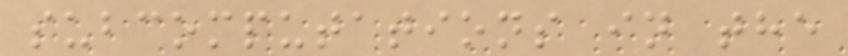subcomputations in the
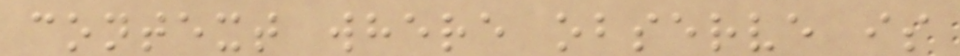context where observe is
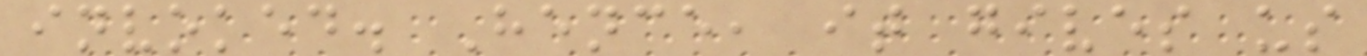invoked. Hence, it gives us
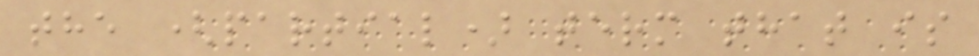the (partial) term that is
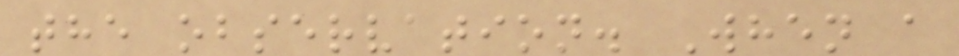the observation. When a
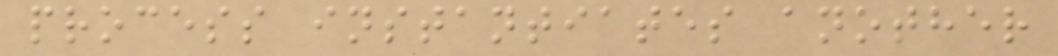process instantiates another
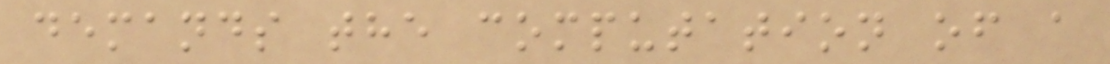demands the computation of a
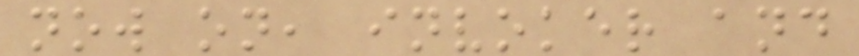now on, invoker and
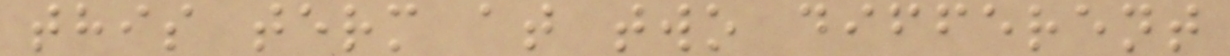this term at two different
